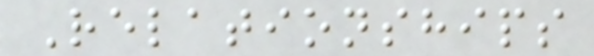Relationships
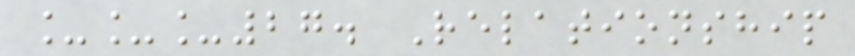___27. Relationship
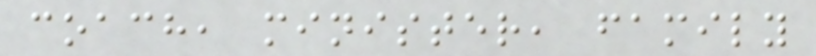coach, minister, family
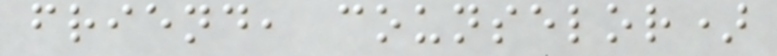friend, counselor)
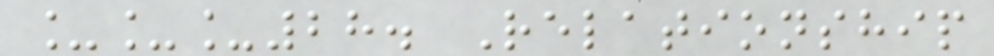___28. Relationship
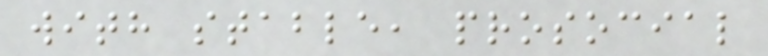with stable, prosocial
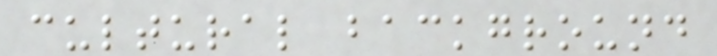cultural background
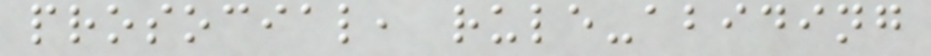prosocial, rule-abiding
